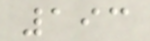193
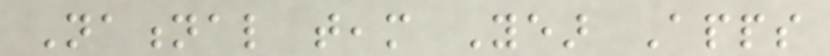National team Year Apps
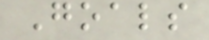Goals
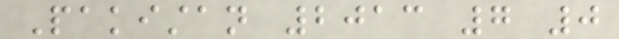Pakistan 2013 7 0
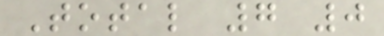Total 7 0
